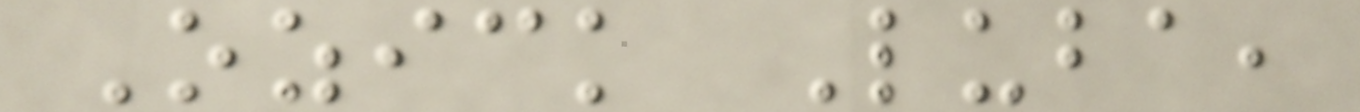Ozick Luba,
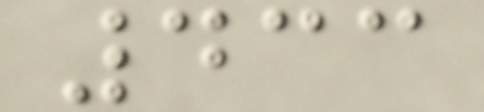433
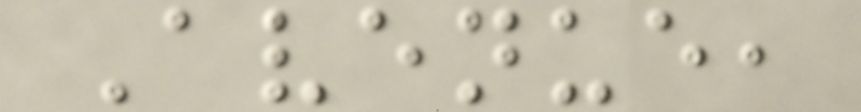Avenue,
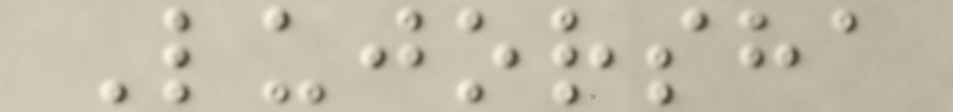Lujorsha
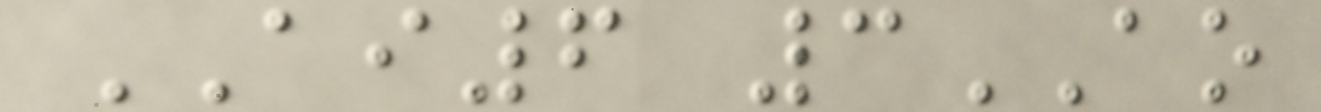AI6 3AO
